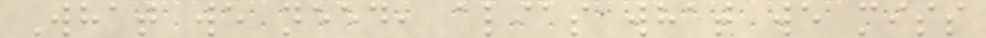What we need, alias what we miss
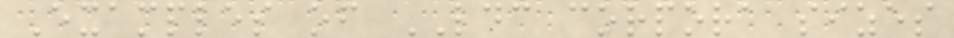Examples of LDC corpora sizes
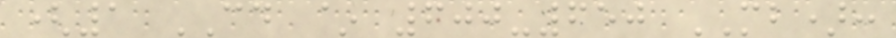(1 CD ~ 600-650 MB):
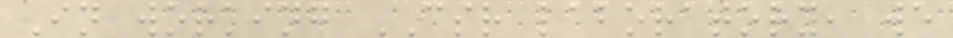In working CSR laboratory, we
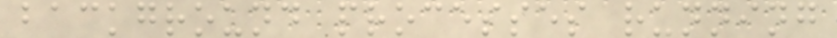background processes running
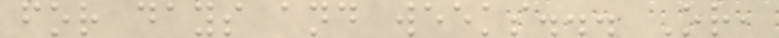for days and weeks... Or,
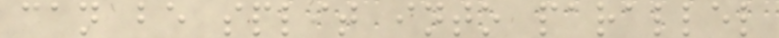can be split into parallel
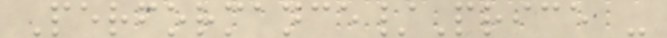Performance/Price -
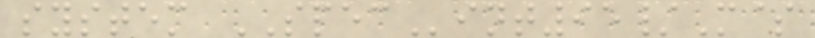system SPECint95/M$
